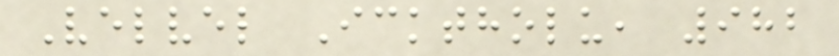Velvel Icktholu, 982
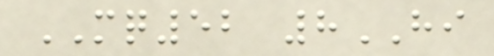MQ52 8HI
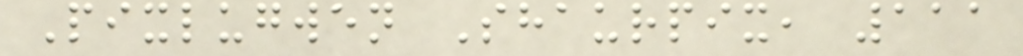Pixlugwen Shaurpix, 111
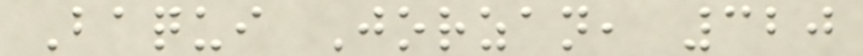Baqui Jorzan, 320
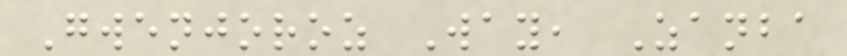Gwenjoroz Way, Zanba
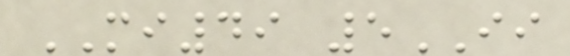MI49 5II
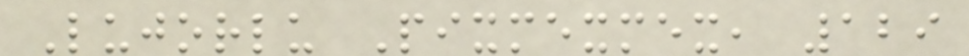Lujorlu Pixmexmex, 129
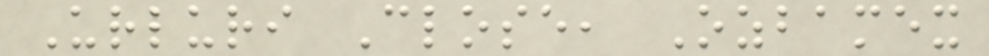Urluri Close, Ozbamex
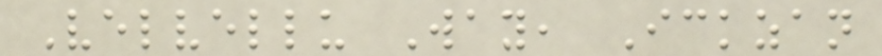Velvellu Way, Ickzan
